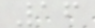16
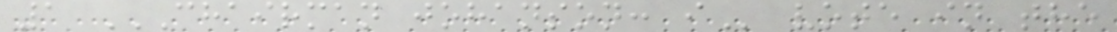1 CHAIRMAN JOHANSON: I vote in the
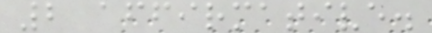2 affirmative.
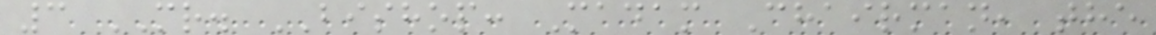3 MR. BISHOP: Madam Chairman, the
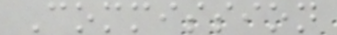Commission
